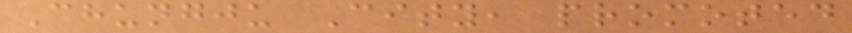Chungju City, promoted
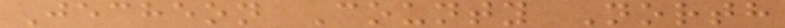Jecheon County North
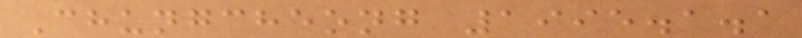Chungcheong 1995.1.1
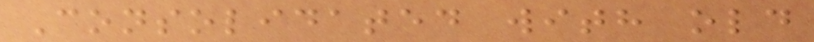Consolidated with old
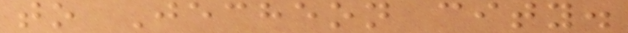to Jecheon city.
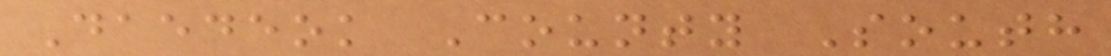Daedeok County South
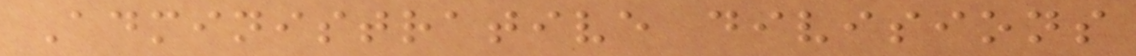Administrative divisions
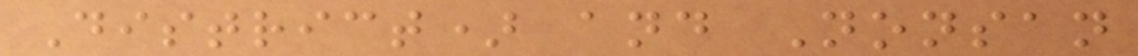District) and Nonsan
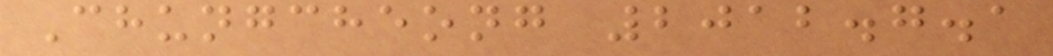Chungcheong 2012.7.1
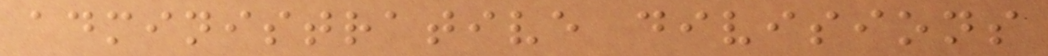administrative divisions
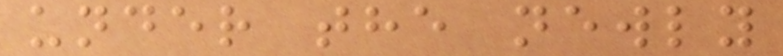under the newly
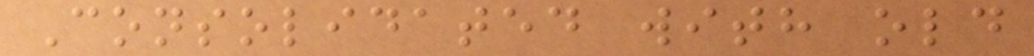Consolidated with old
